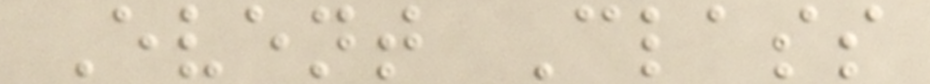Event Class
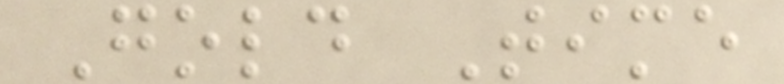Gold Time
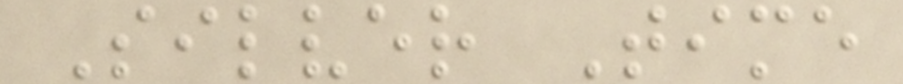Silver Time
